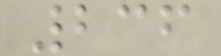236
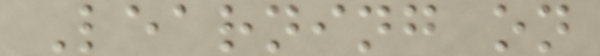Learning on
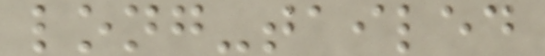long-tailed
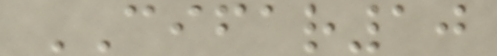CIFAR10
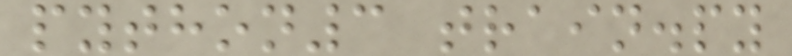python3 train.py
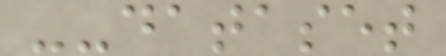--dataset
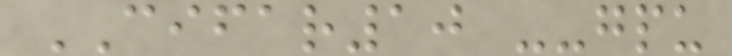CIFAR10 --gpu
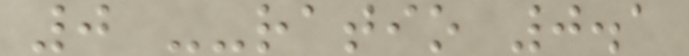0 --ratio 0.1
